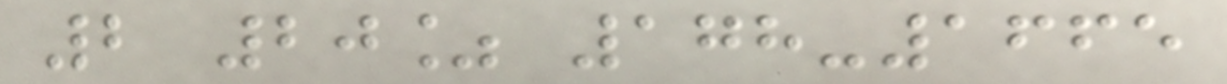2 20% 178-1665
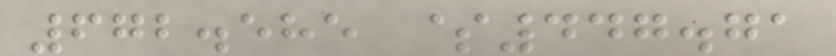672.585 $447.71
